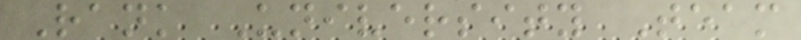Rank University Team
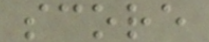score
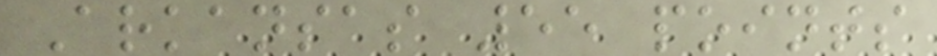Arkansas 55 points
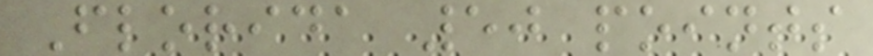Florida 50 points
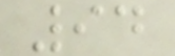94
